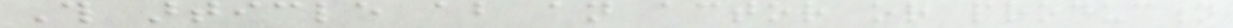This article about an actor or production
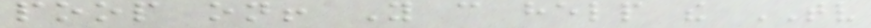poop on! You can help the TV
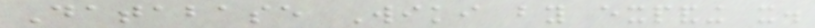Database Wiki by expanding it.
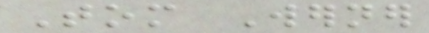Tom Werner
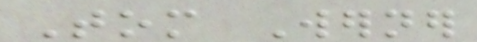Tom Werner
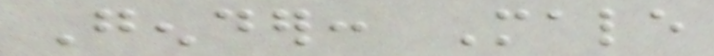Gender: Male
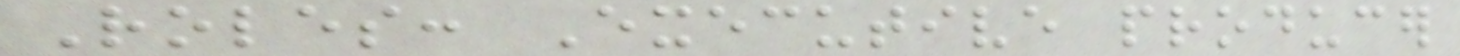Roles: Executive producer
